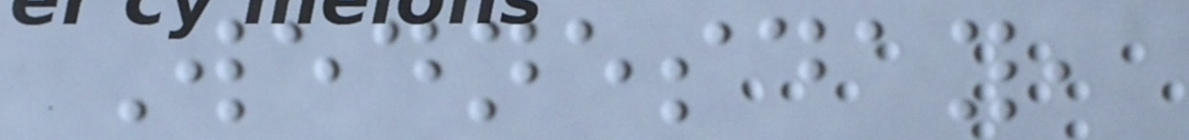Wednesday,
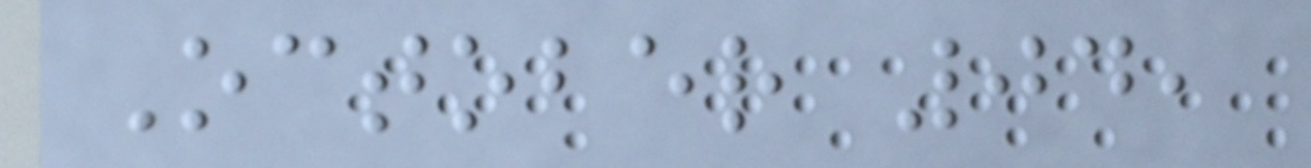October 04,
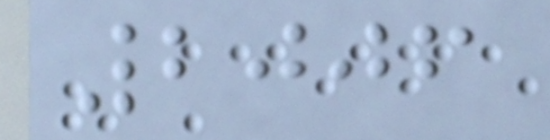2006
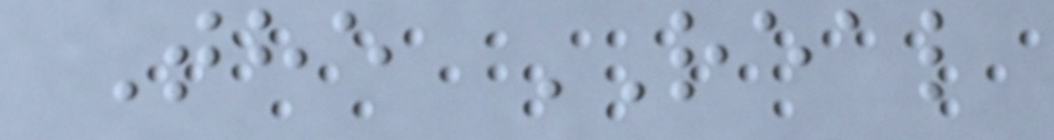The REAL
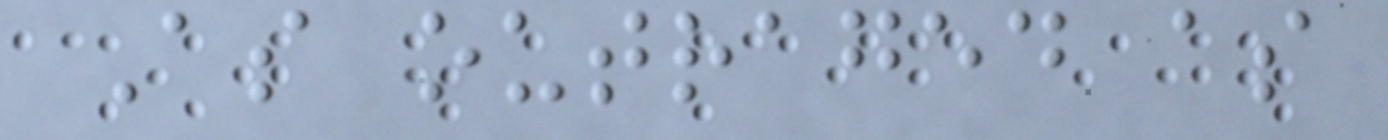As outraged as
